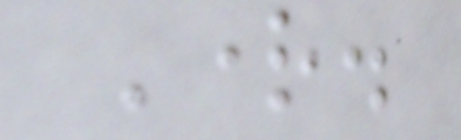Right.
